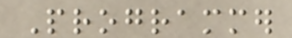Programmer
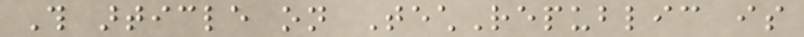This article on TechRepublic is
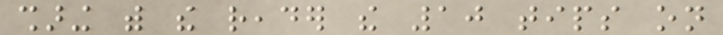sharing with the reader the 10 tips on
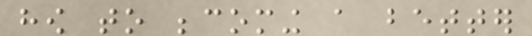how to becoming a better
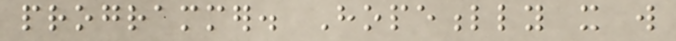programmer. Hopefully it will
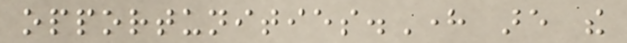opportunities.Here are the
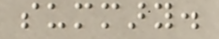summary.
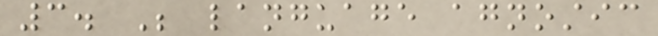3. Be language agnostic
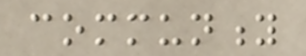community
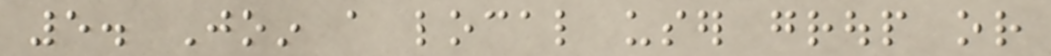5. Join a local user group or
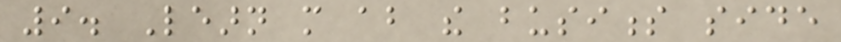9. Learn more about the business side
